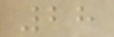28
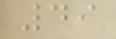49
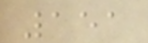151
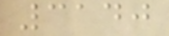3140
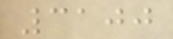3100
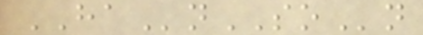HAnSOn
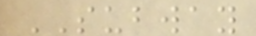SUBWAY
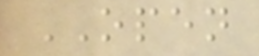OPEN
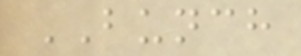BUNCH
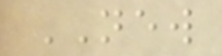NEW
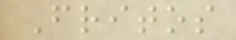Fritos
